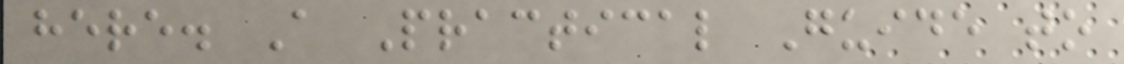here. A Practical Guide to
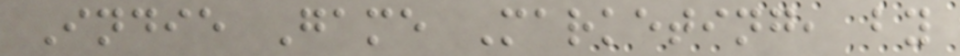Indie Game Marketing, by
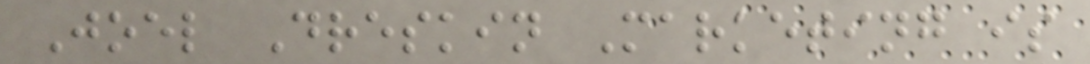Joel Dreskin Marketing is
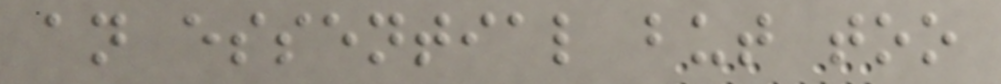an essential but too
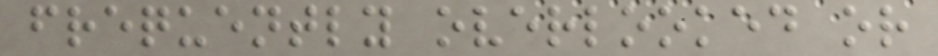frequently overlooked or
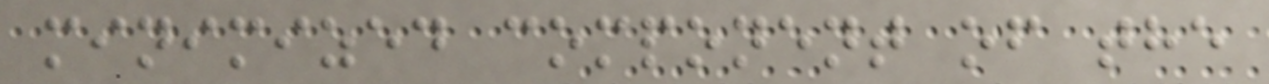minimized component of the
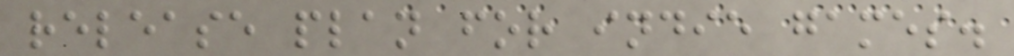release plan for indie games.
